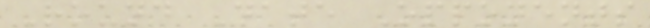Round Date Opponents
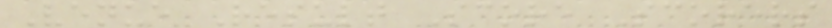Venue Result Score Scorers
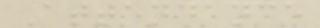Attendance
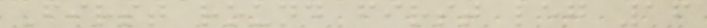First round first leg 16
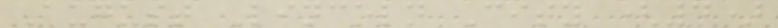August Lincoln City (4)
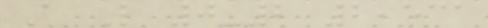A L 0-2 2,531
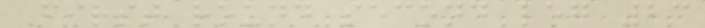First round second leg 23
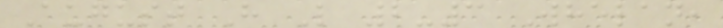August H L 2-3 Whelan,
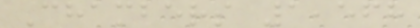Chambers 1,568
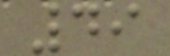49
